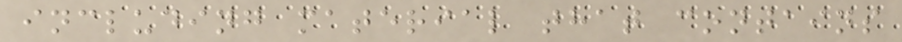including material that contains
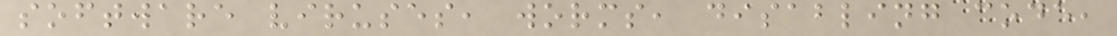software viruses, worms, disabling code,
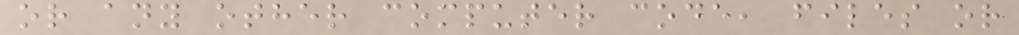or any other computer code, files or
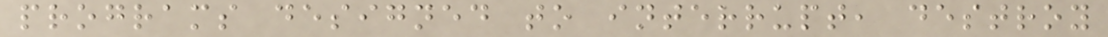programs designed to interrupt, destroy
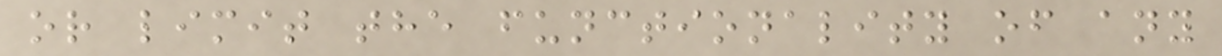or limit the functionality of any
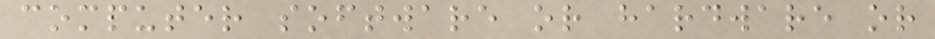computer software or hardware or
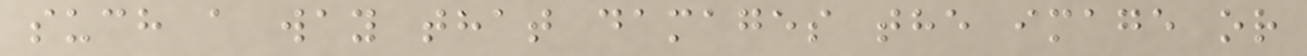such a way that damages the image or
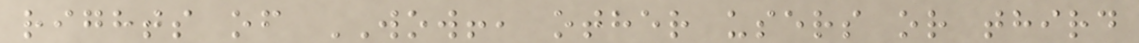rights of WOW!, other users or third
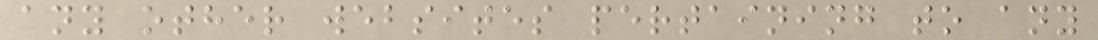any other websites pertaining to any
